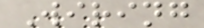Wiring
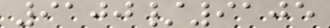9100/9105
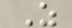Z
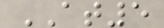AT5
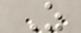Z
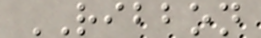RIBBON
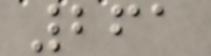261
